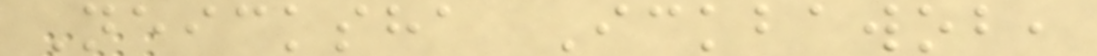Neicksha Ickbawob,
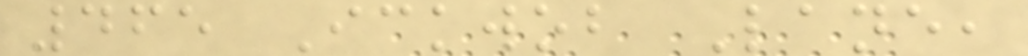465 Ickwob Lane,
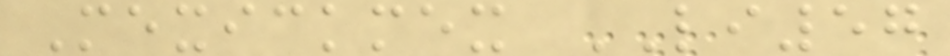Mexickmex LI57
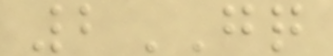2GQ
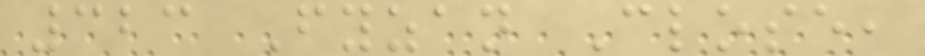323 Fyzan Close,
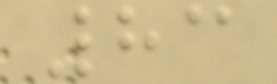83
